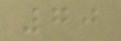70
